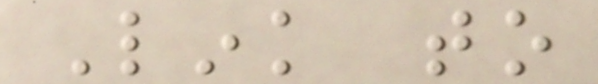Link to
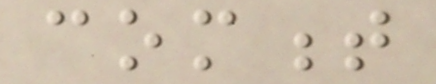comment
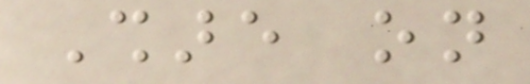Share on
